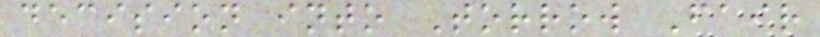decision into Torrow Fair
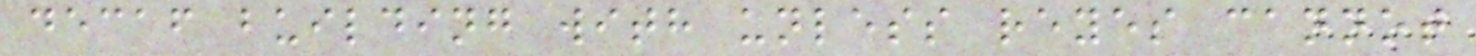decaf building with unless reyes cannot
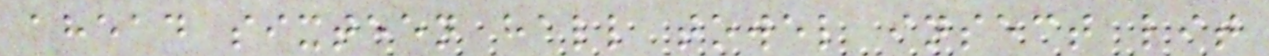ahead sixteen hall towel insect lit
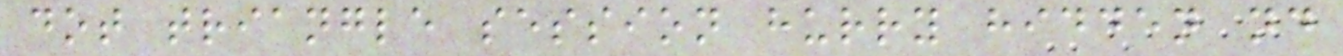dot triangle session hurry hidden nd
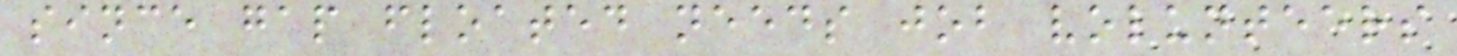since gap floated needs job volunteers
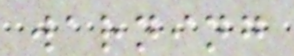warning
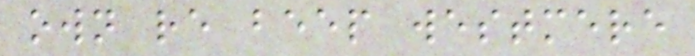own re beep westmere
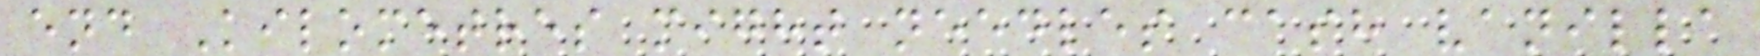end Kilometres might needles cash vanilla
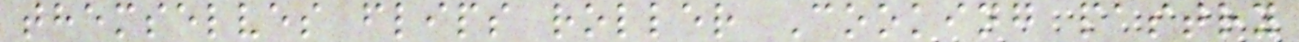themselves flips roller Cooking pastry
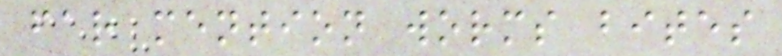far mention worms bites
